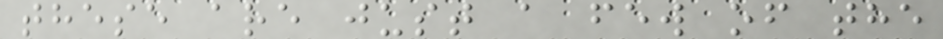these are just a few of the
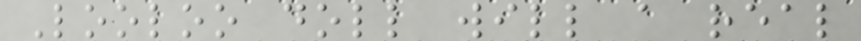Looloo doll will a real
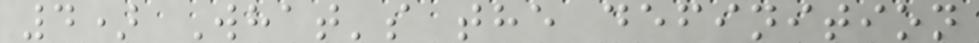4) What's the definition
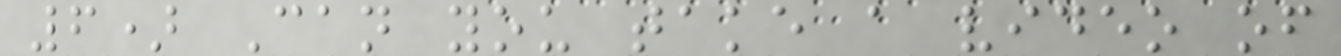6) Can you take a video of
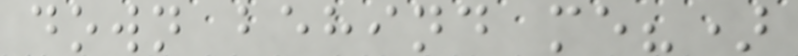down behind me?)
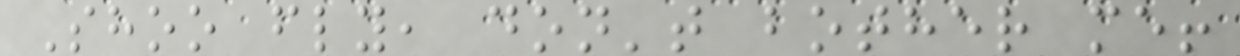Shoo fly, don't bother me!
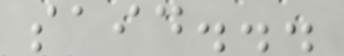said...
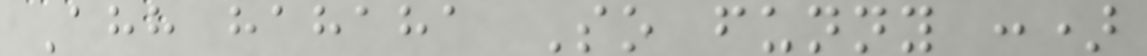Ahh hahaha So funny :)
